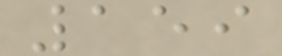159
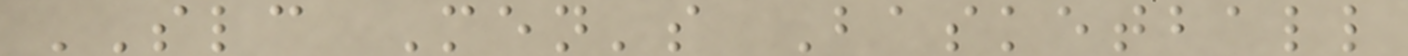SLC Men's Basketball
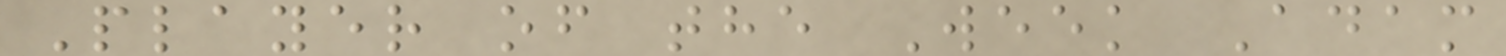Player of the Week Adam
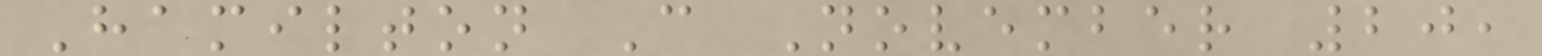Hamilton C November 20,
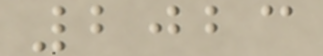2023
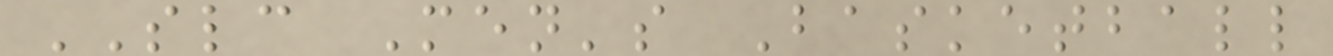SLC Men's Basketball
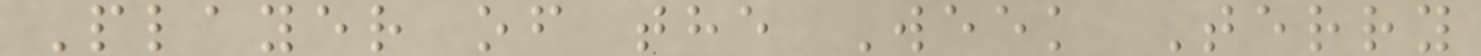Player of the Week Terry
